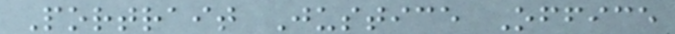Portrait Justice Office
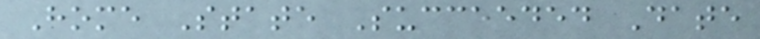Home State Succeeded Date
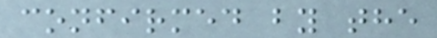confirmed by the
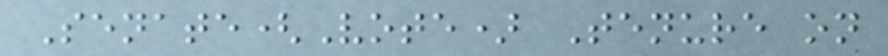Senate(Vote) Tenure on
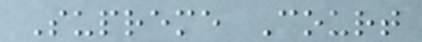Supreme Court
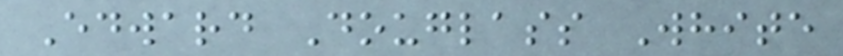Edward Douglass White
